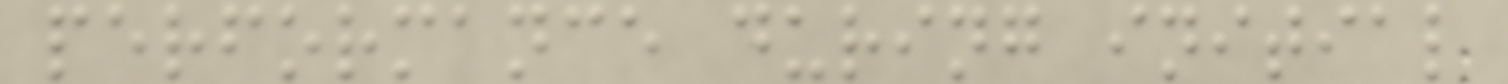performance during initial
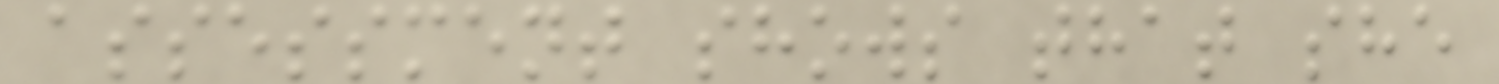assessment shows that she
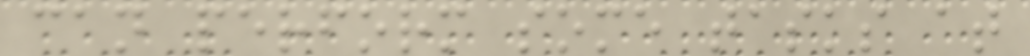can perform some tasks at
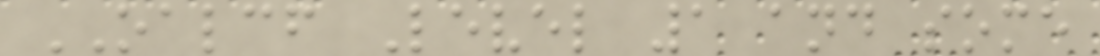OALCF Level 1 and some
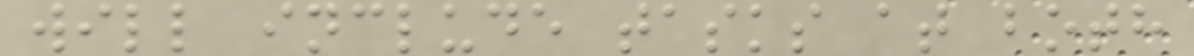will include tasks at both
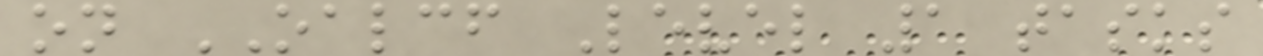on OALCF Level 1 tasks
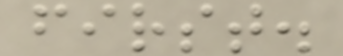first.
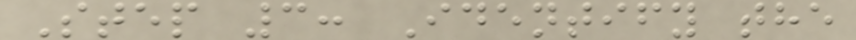Step 3: Identify the
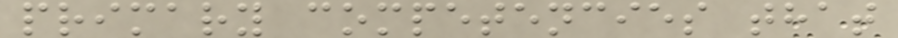primary competencies that
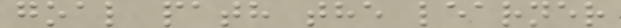goal path the learner
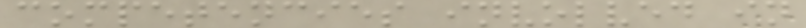competencies involved in
